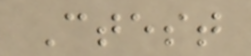Ctest
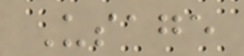Usage
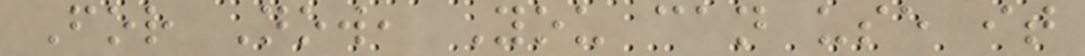For Now, You can use it
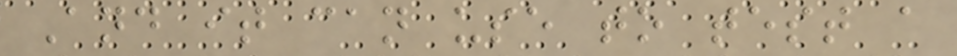And it can use to test a
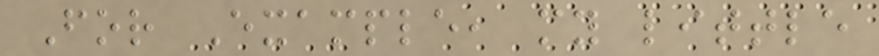For Example, my little
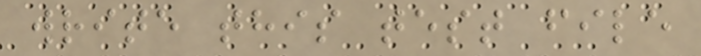write this test file
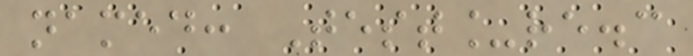named: Test_re.c
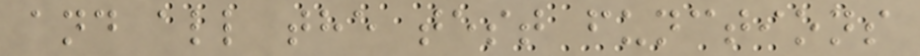and all the test functions
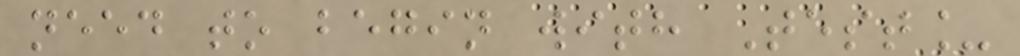need to begin with Test_
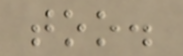too.
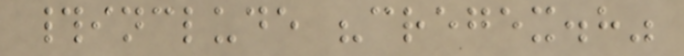#include "cregex.h"
